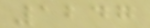1247
